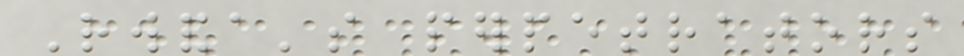Rwanda's perpetrators
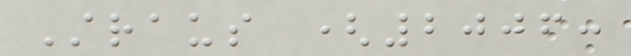Straus (2006:
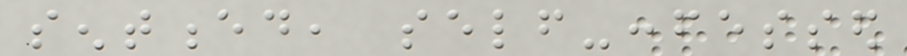sentenced, self-confessed
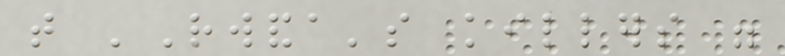that 'Rwanda's killers were
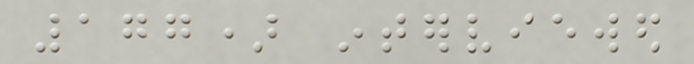177) interviewed
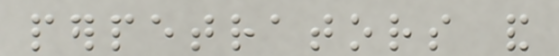perpetrators and
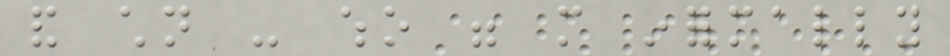and children - who were more informally
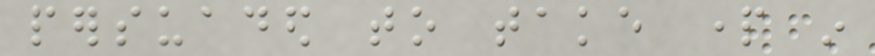persuaded to take part in
